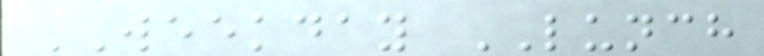WEEKDAY LUNCH
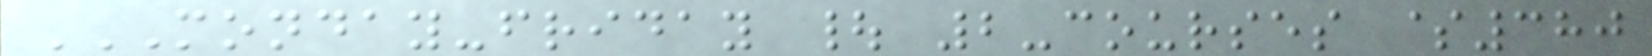MONDAY-FRIDAY | 2-COURSES $380
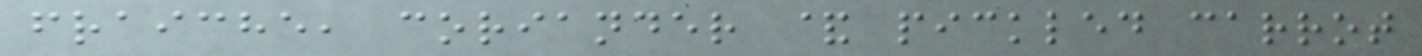fraiche, coriander & pickled carrot
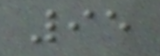95
